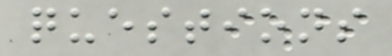questions
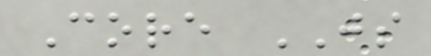Core JS
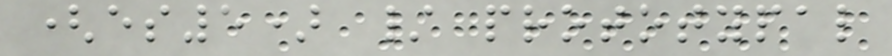(es5) / prototypal
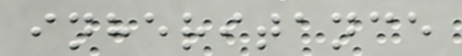inheritance
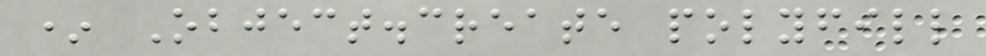* Object.create polyfill
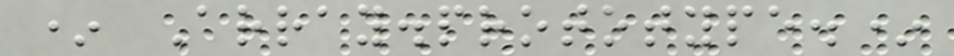* Array.prototype.*
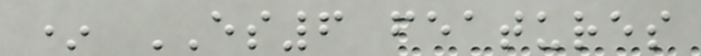* ES6 features
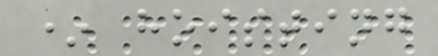* hoisting
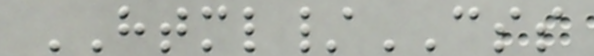HTML/CSS
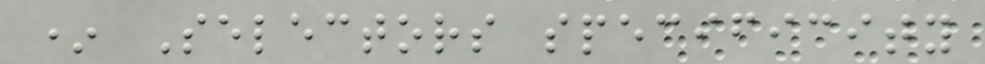* Selectors specificity
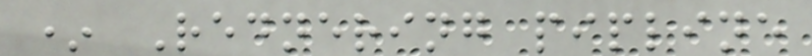* Rednering pipline
